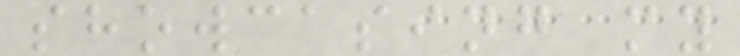showcasing my
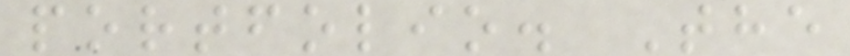portfolio. The
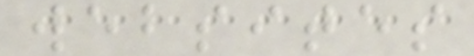websites
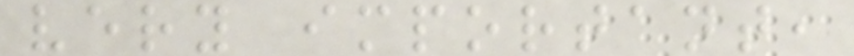very important,
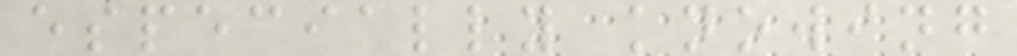especially knowing
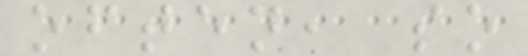often, so
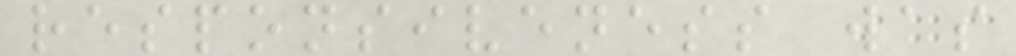responsiveness was
